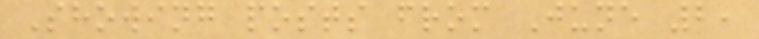Showing posts from June 2,
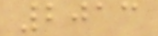2013
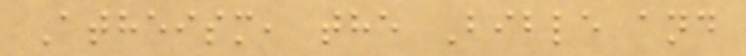Atheism, the Bible and
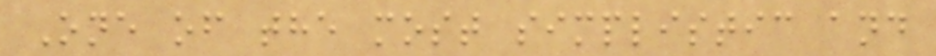One of the most simplistic and
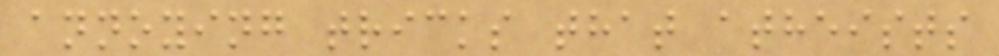annoying tricks that atheists
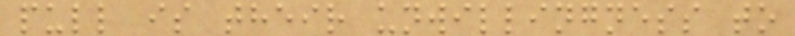pull is their unwillingness to
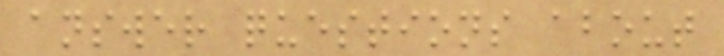answer questions about
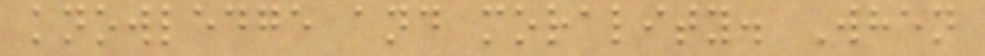knowledge and morality. When
